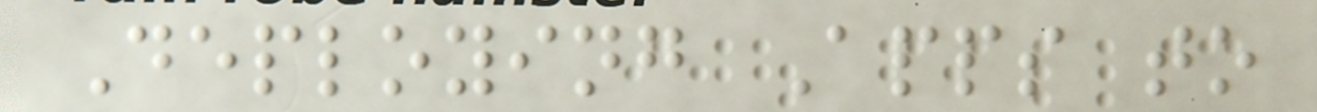Deploying Apps to
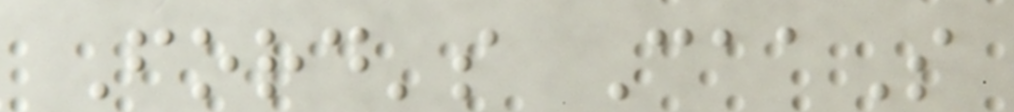Ford's CaaS
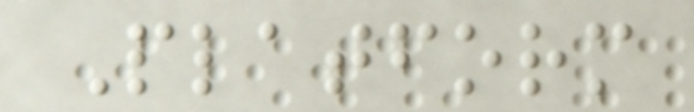Platform
